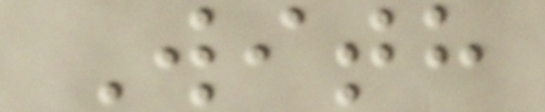With
